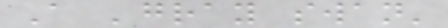A 'gray swan'
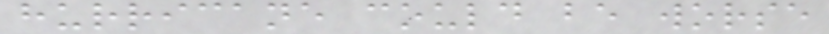hurricane could be worse
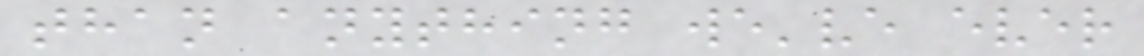than anything we've ever
